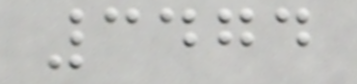3474
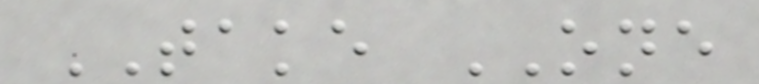TAKE ONE
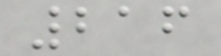216
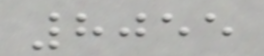8055
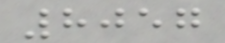8057
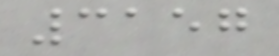3157
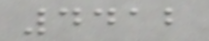4412
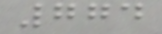774
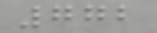772
